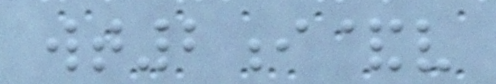wt2i&v
